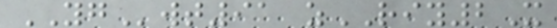YGwt91 zRIY2X
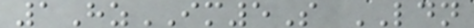1HzIM5S LDN
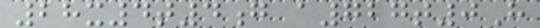28x4t4g a727t0H
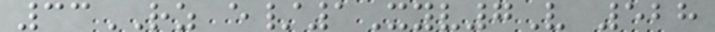33RZ e/1Xyv7V 528
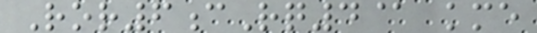Ror6cRq4@ kme
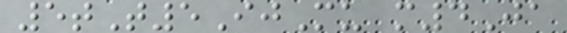5tT5IjMu m4Ja
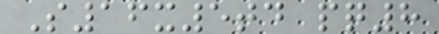S16x5td pq8
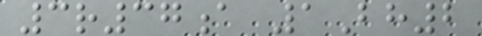3r37a 1Bh2
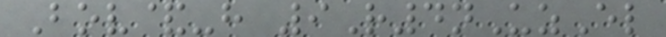Bov&-h 9R4nUzEl
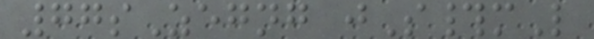77sZegng jS#mL
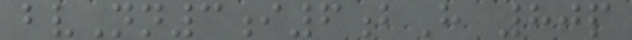bvNn3i6bH 80p
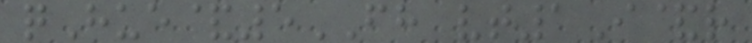qHue&5FH vt1I&r
